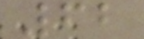62
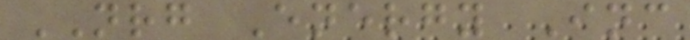NRG Energy Inc
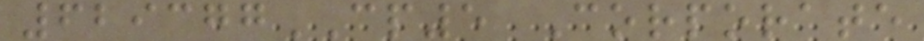629377CP5 Corporate
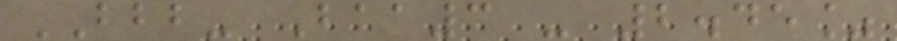BBB- Baa3 - 2.45%
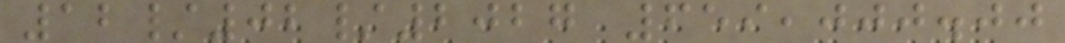12/02/2027 659,000.00
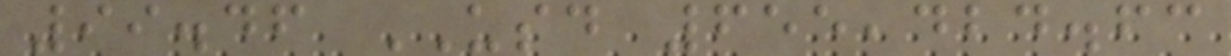99.46 USD 655,424.63
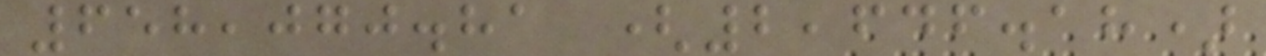658,070.81 (2,646.18)
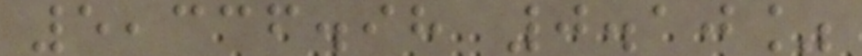5,336.98 0.10%
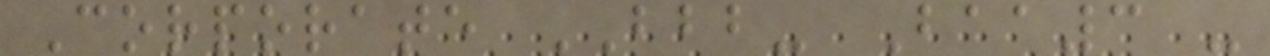Corporate BBB- Baa3 -
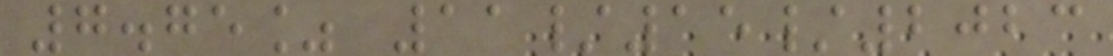7.75% 11/15/2023
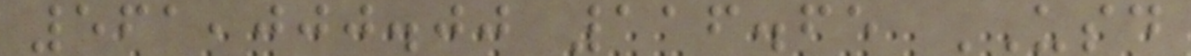561,000.00 116.65 USD
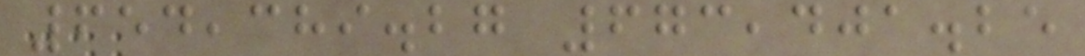654,389.27 673,401.25
